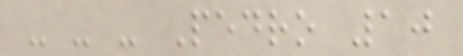- - - Pedro 10
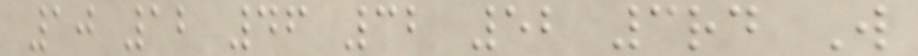10 12 46 32 52 3rd W
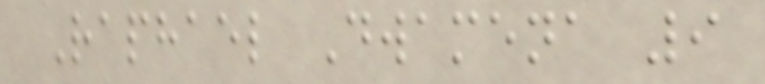Raphael Dwamena 9
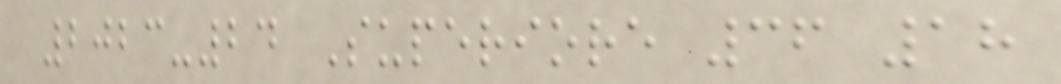2023-24 Superiore 36 18
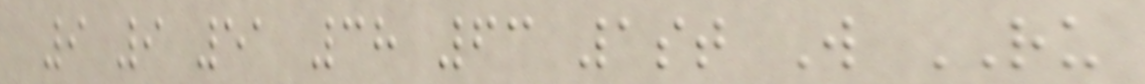9 9 51 38 63 1st W RU
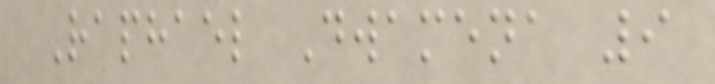Raphael Dwamena 9
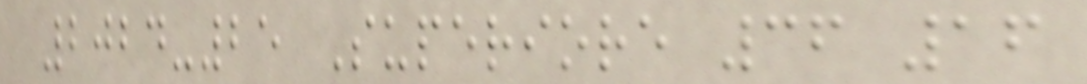2024-25 Superiore 36 16
